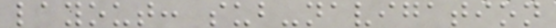layout: sub-navigation
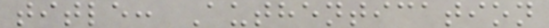title: Authentication
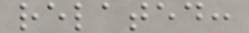related:
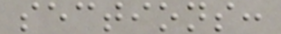sections:
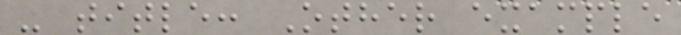- title: Other example
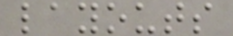layouts
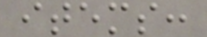items:
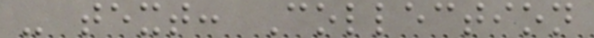- text: Collection
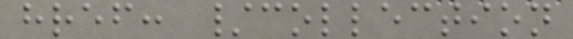href: /collection
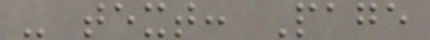- text: Page
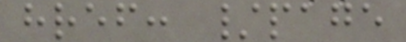href: /page
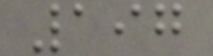197
